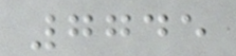7745
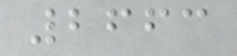2663
